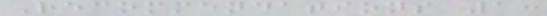Recommendations 1:
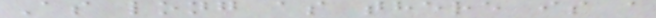As long as there is a
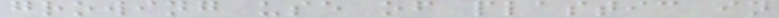growing use of plastic in
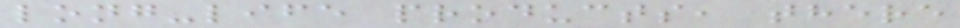long-life products, there
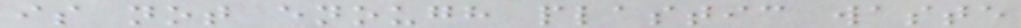is not enough plastic waste
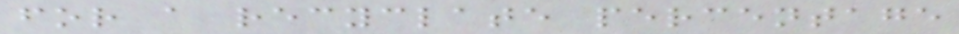for a recyclate percentage
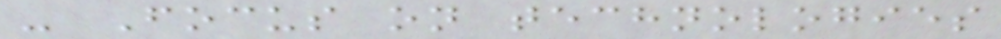- Focus on technologies
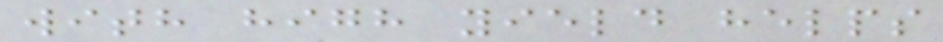with high yield helps
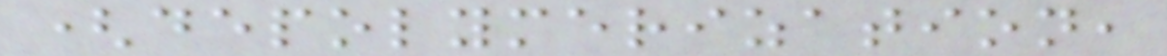(depolymerization,
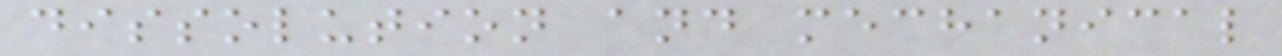dissolution and mechanical
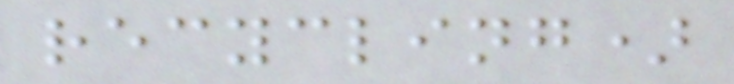recycling)
